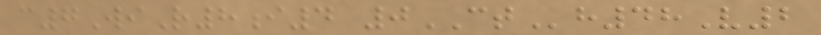c7WiR8i4 0CTh48V2
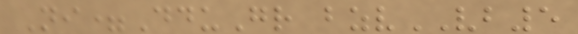Ni=DduGr bzvVB5
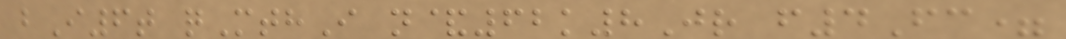bI6t qMthI n&62k8Jr f4Fc=
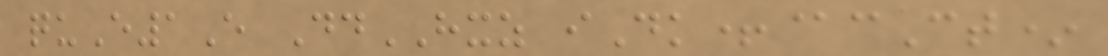quE1E DdHXZ iDk+@cCt*
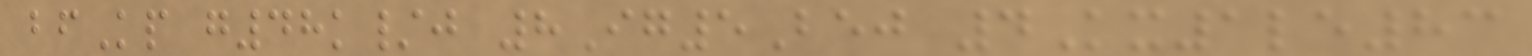bfKp g48k/j 8Ig5Bej 4Kx1le83
